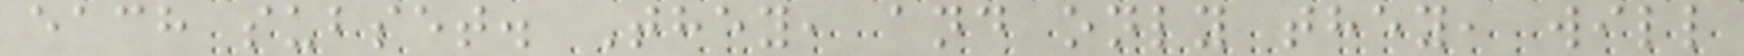each subset. They, and only they, will
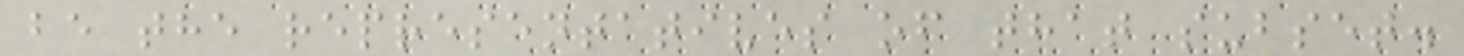be the representatives of that subset.
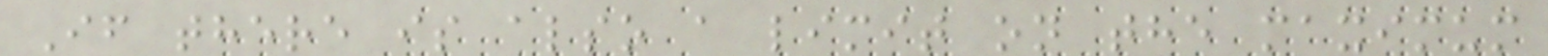If there is also a limit on the maximum
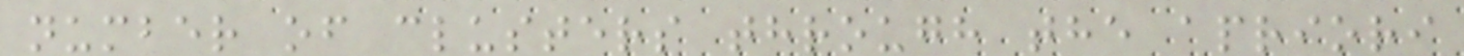number of clusters through the apriori
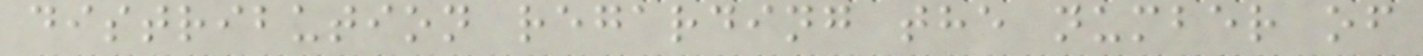distribution regarding the number of
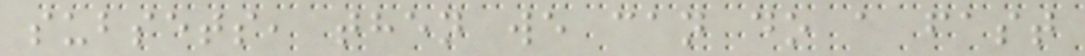subsets, then we can do a fast
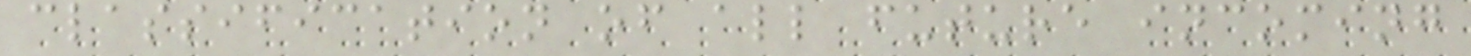classification of all future incoming
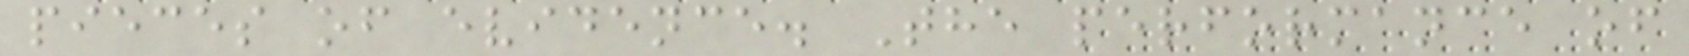pieces of evidence. The performance of
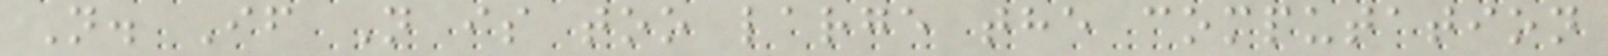N. If N is too large the computation
